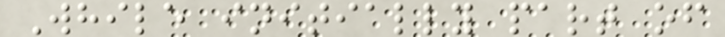While initially part of
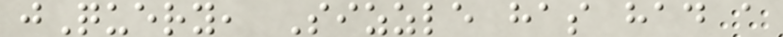jQuery, Sizzle has had a
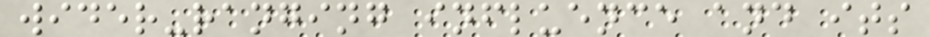wider-ranging influence and its
